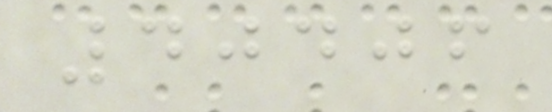40406
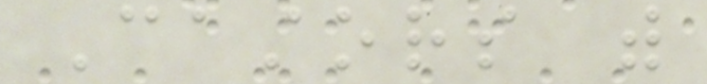Castors with
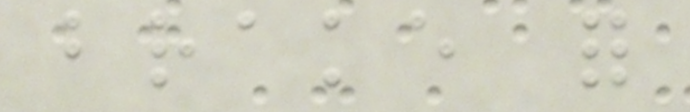brake for
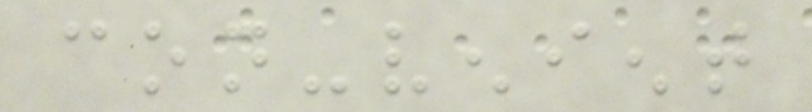con-venient
